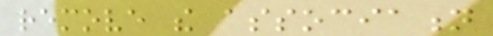remove the association
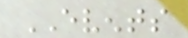EVENTS
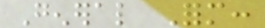General Form:
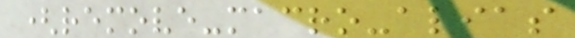(remove-macro-alias
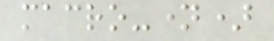macro-name)
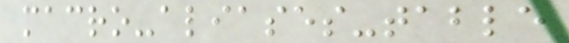macro-aliases-table
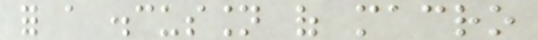for a discussion of macro
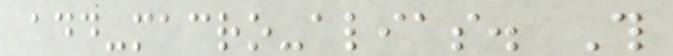add-macro-alias. This
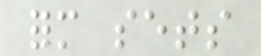form sets
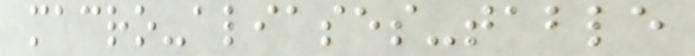macro-aliases-table
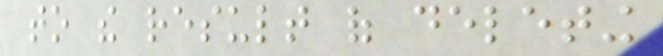to the result of deleting
